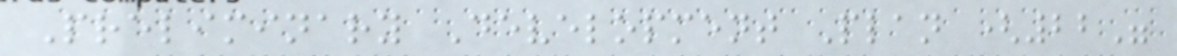Preliminary Development Plan (22"
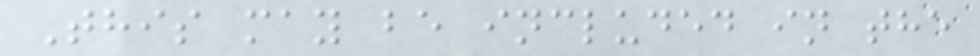This may be included in the
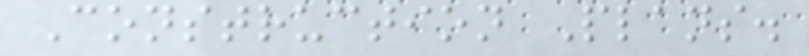Construction Plans.
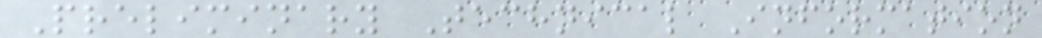Preliminary Technical Information
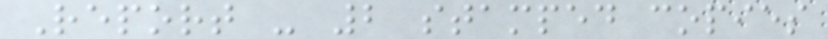Report - 2 stamped copies
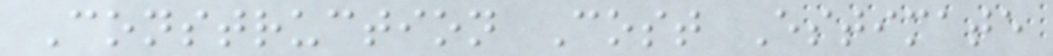Construction Cost Estimate
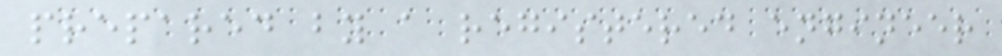prepared by a registered engineer
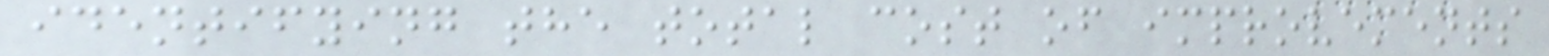identifying the total cost of improvements
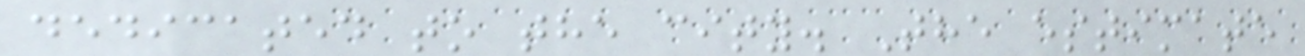dedicated to the city. The estimate
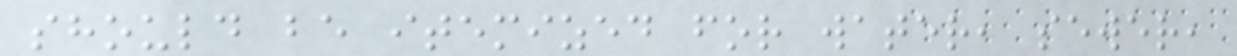should be itemized for water, sewer,
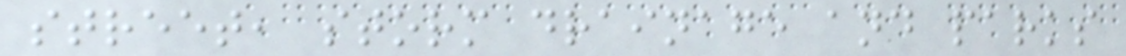street, storm drainage and parks
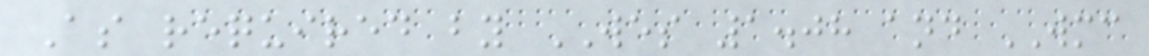As required by WES 1.08 and WMC
